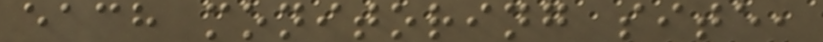each monitoring site,
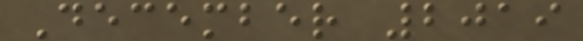December 2019
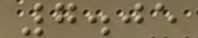7.05
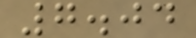7.04
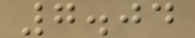7.04
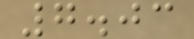7.03
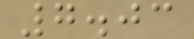7.03
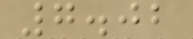7.02
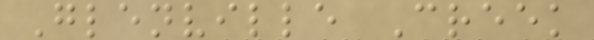Glenville Creek
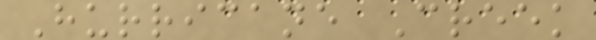Hurricane Creek
